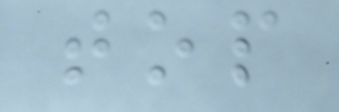top
